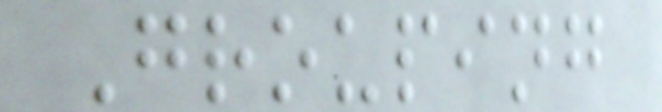Grouping
